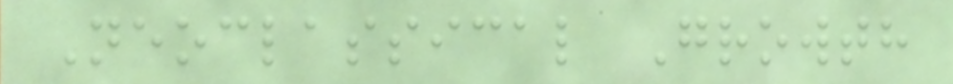Neoclassical Growth
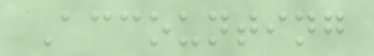Accounting
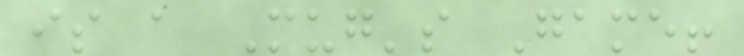is a Mug's Game!
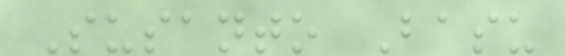Susanto Basu
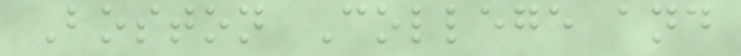Boston College and
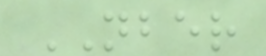NBER
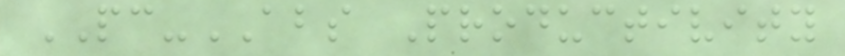PC-ABS Productivity
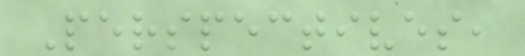Perspectives,
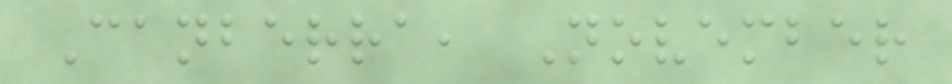Canberra, November
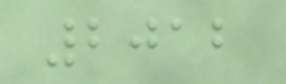2012
